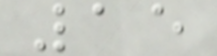15
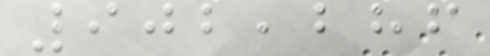902,286
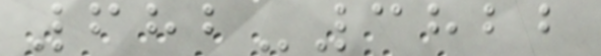682-3822
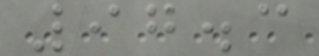97.3
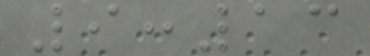9:13
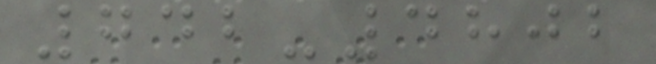742-4802
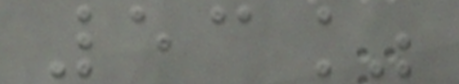53%
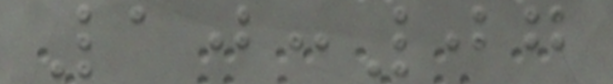10:07
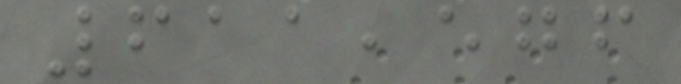611,576
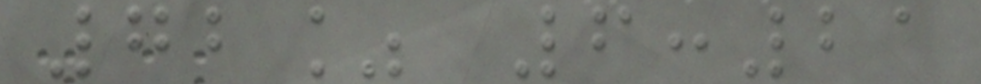72% 6:21
